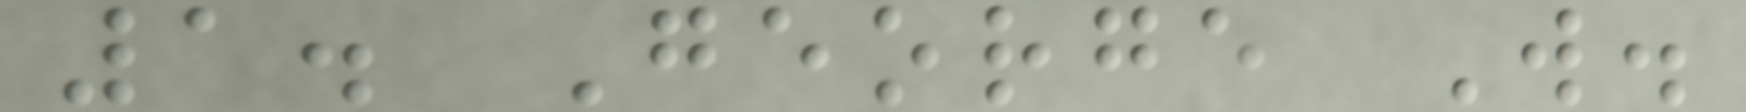1. George W.
